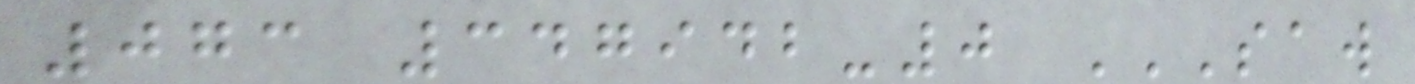073 347942-0 SAW
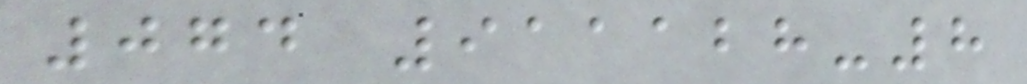074 911128-8
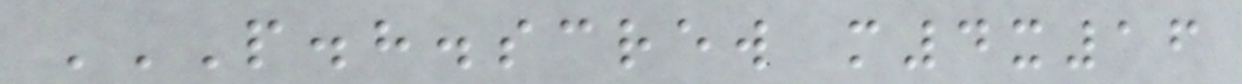P.H.SCREW M4X16
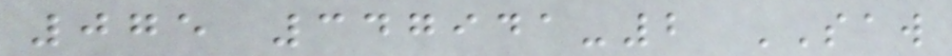075 347941-2 SAW
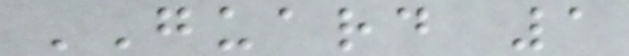GUARD 1
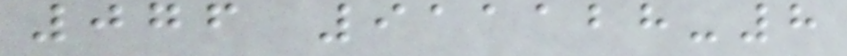076 911128-8
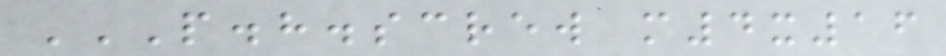P.H.SCREW M4X16
